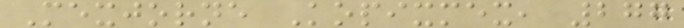Mexjorne Kopixmex, 277
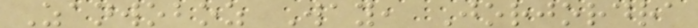Zanwoboz Way, Jorjordra
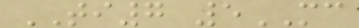TI7 5MC
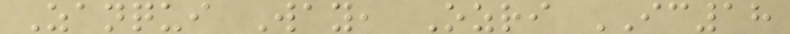Zanqui Way, Ozri IC18
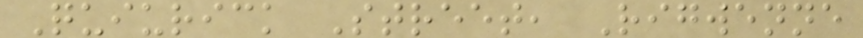Quiurick Street, Rigwenne
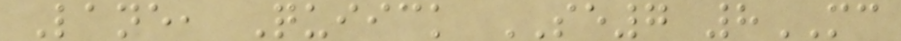Lane, Quiick SE7 8MC
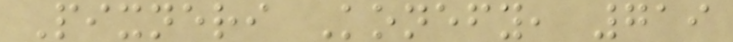Pixneri Konefy, 719
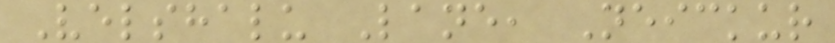Velshalu Lane, Neickur
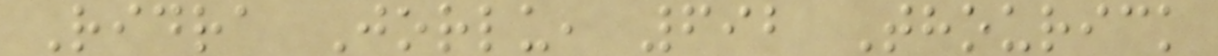Ridra Jorlu, 692 Thourick
